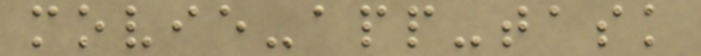movie-app-task
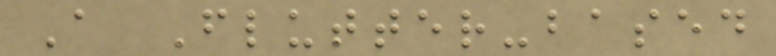A Flutter-based
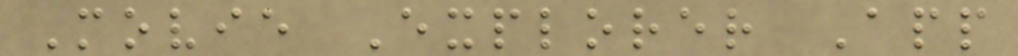Movie Explorer App
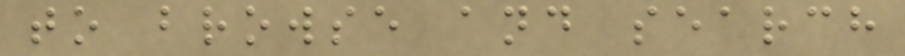to browse and search
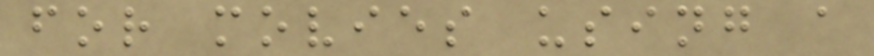for movies using a
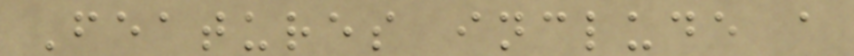Features include a
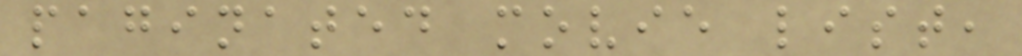paginated movie list,
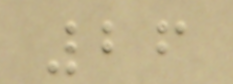26
